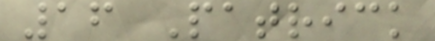16 Patrick
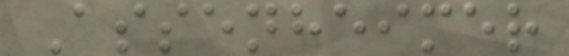Assenheimer
